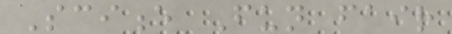Science Fun fair
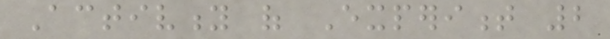Activity of Experiment 2
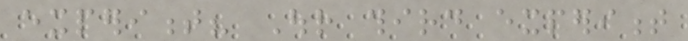experiment? Our third experiment
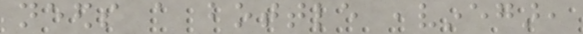needs a bottle ,vinegar,
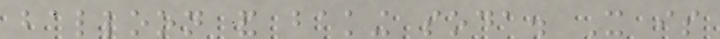balloon and baking soda. It is
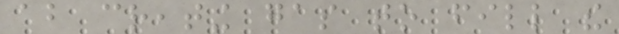about creating gas to fill the
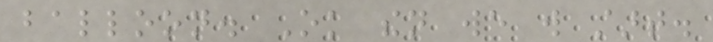balloon. Ok then we will start.
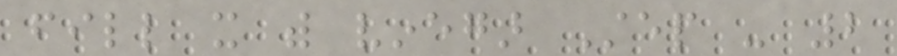fill it with vinegar Step - 2
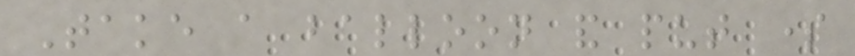Take a balloon and put some
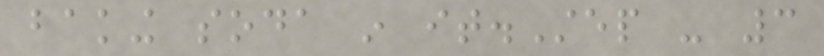baking soda in it.Step - 3
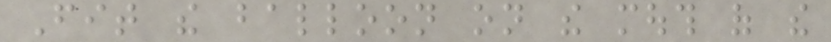Fit the balloon on the mouth of the
